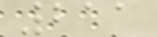211
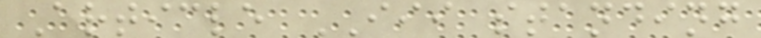Article III standing
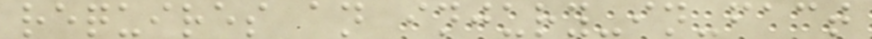requires an injury-in-fact
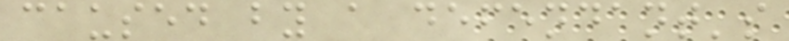caused by a defendant's
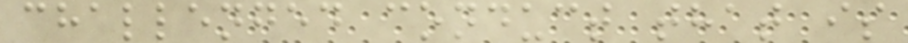challenged conduct that is
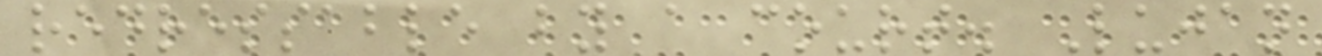redressable by a court. Lujan
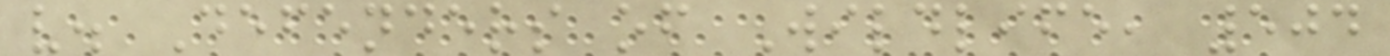v. Defenders of Wildlife, 504
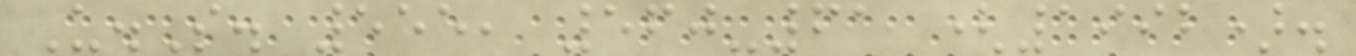U.S. 555, 560-61 (1992).
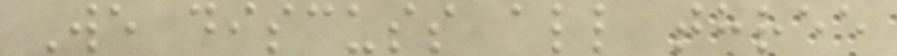We discuss all three
